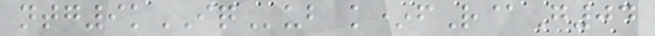ntg9kIQub k*fR@G04
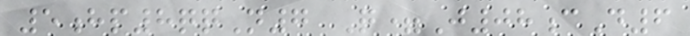5hp8qqN7 Q=J08cD6
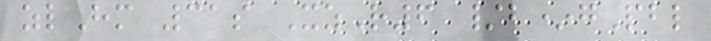zlHm 31s XzR6 /b*gPbl
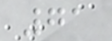71
